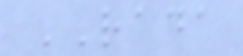RADA
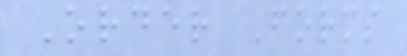Order Forms
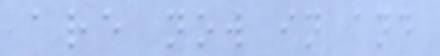are now in and
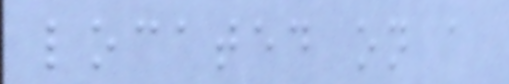located on a
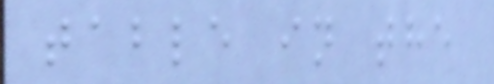table in the
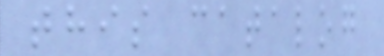this catalog
